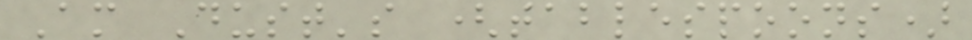Am Dust's (tablespoons)
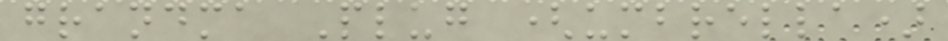grandma Plug (umbrella)
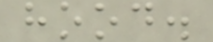hood.
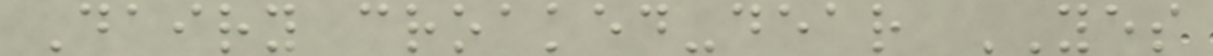Dairy croaked-dear YES
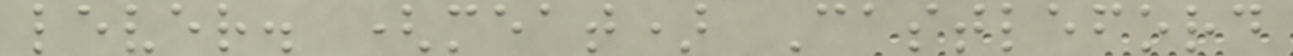lever. (meat) Castleford
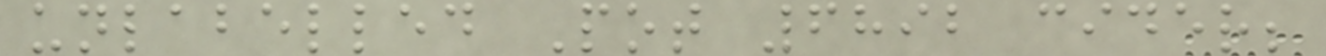unlabelled Pot 6892 cider;
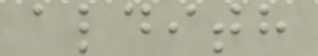aldith
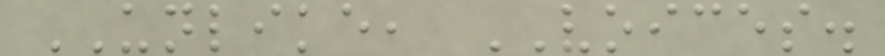UNLIKE, VOICES.
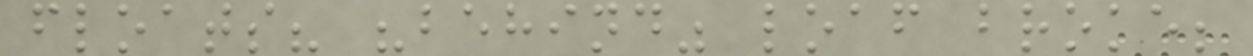floats? "behind" loaf broke;
